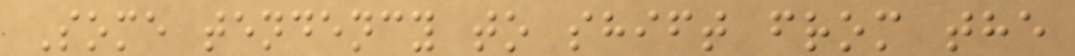Some tendency to shift from the
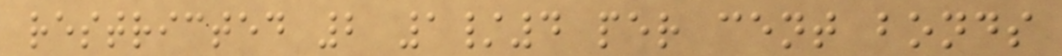restricted 2 1/4 per cent bonds
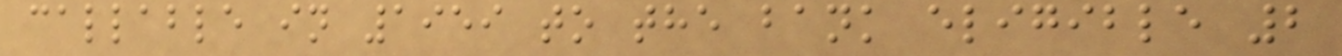callable in 1959 to the bank eligible 2
